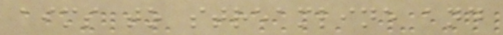aims to streamline and
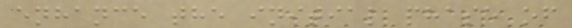enhance the initial phase of
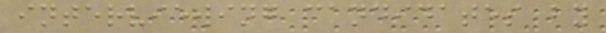interviewing candidates by
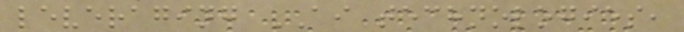leveraging AI technologies,
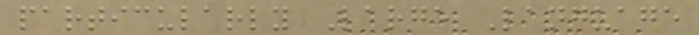particularly Large Language
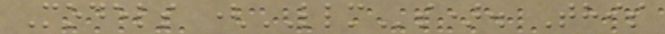Models (LLMs). This
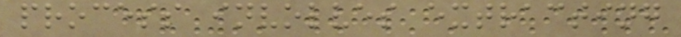process involves extracting
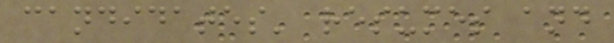candidates' resumes and
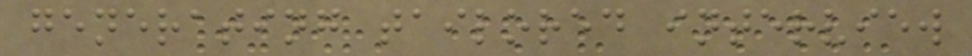generating tailored interview
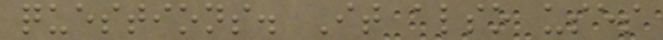questions. It also uses
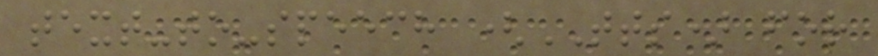text-to-speech (TTS) for
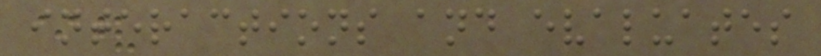interactions and evaluates
